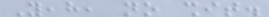Yeah, no shit.
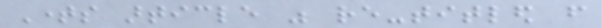Times article was re-titled from
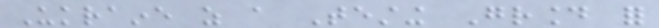Ukraine as a Testing Ground for
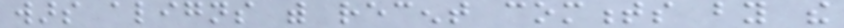wars aligns with recent comments by the
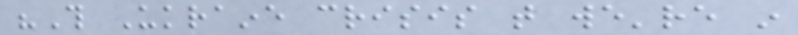"This Ukraine crisis that we're in
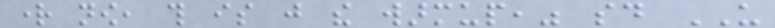right now, this is just the warmup," said US
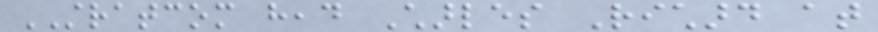STRATCOM head Charles Richard at
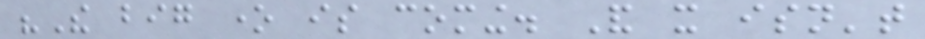"The big one is coming. And it isn't
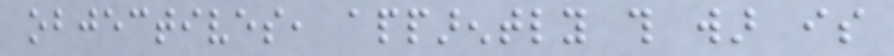objectives, apparently this war is
